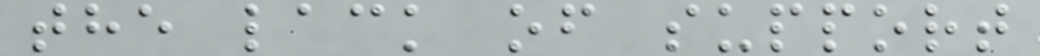the lack of support
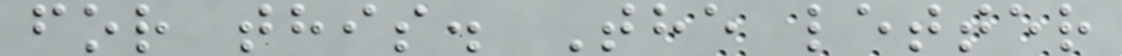for this. The letter
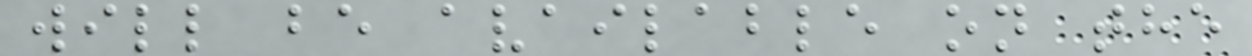will be available on the
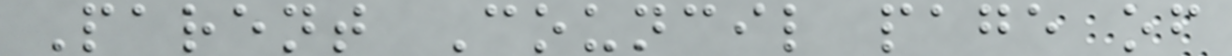Parent Council page of
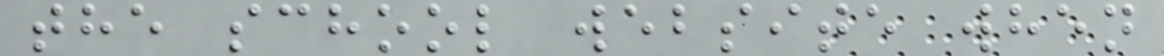the school website when
